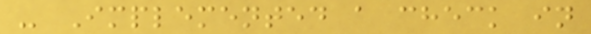- Implemented a check in
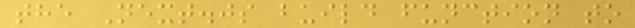the Next.js build function to
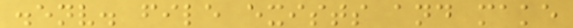.env. file exists and make
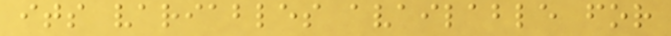its variables available for
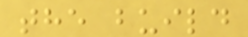the build
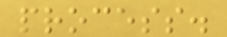process.
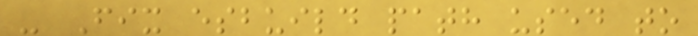- Fix esbuild path used to
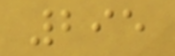295
